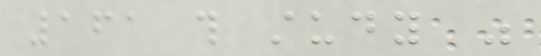161 this study was
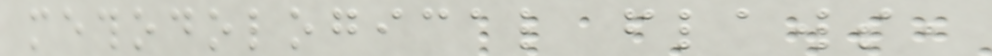methodological flaws,
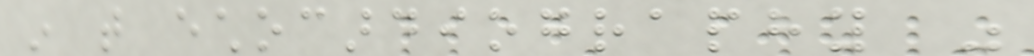in that echocardiography was
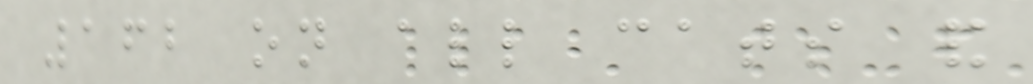162 on all cats and
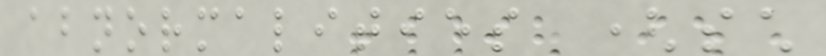abnormalities (such
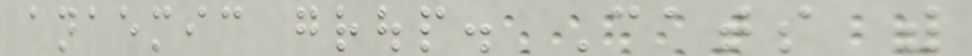anaemic group. Cats with
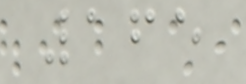165
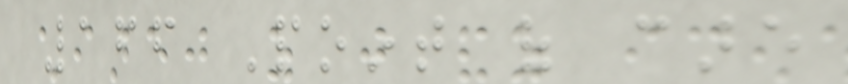166 Point of care
